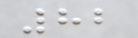82
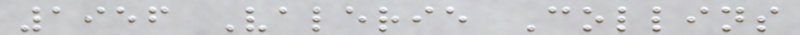1956 Valerie Collins
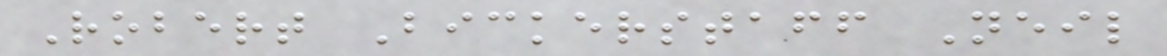Robert Bickerstaff Neil
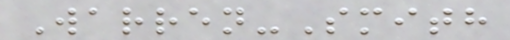Warren-Smith
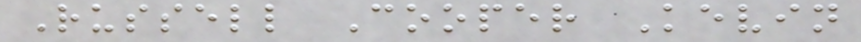Russell Cooper Kevin
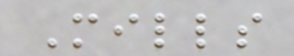Mills
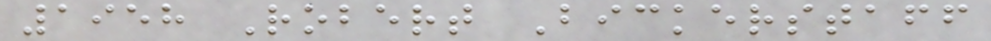1958 Robert Bickerstaff
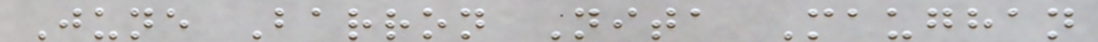June Barron Nita Maughan
